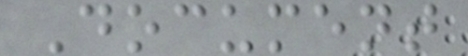Document
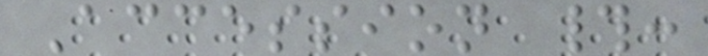Accession #:
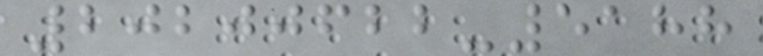20200622-5188
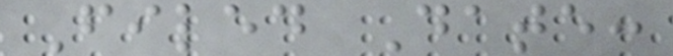Filed Date:
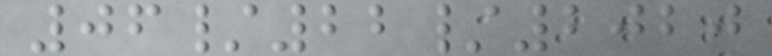06/22/2020
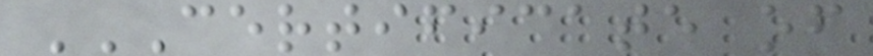CERTIFICATE OF
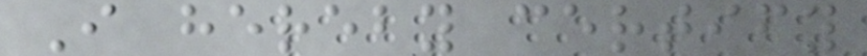I hereby certify
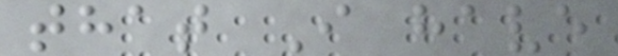that I have
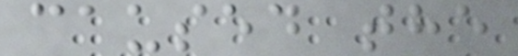caused the
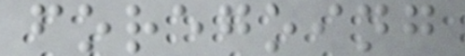foregoing
